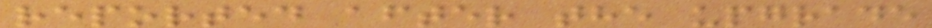reported after the upgrade
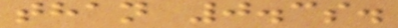than 0.3s.
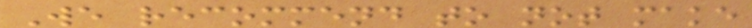We recommend to not make
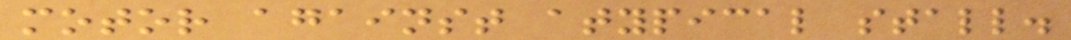motor against atypical stall.
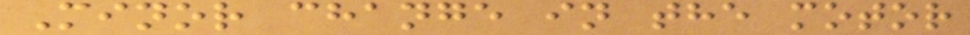Minor change in the motor
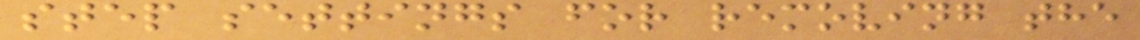step settings for removing the
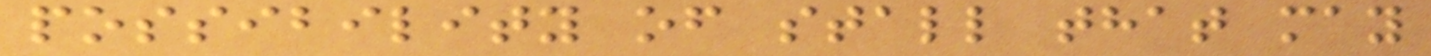possibility of stall that may
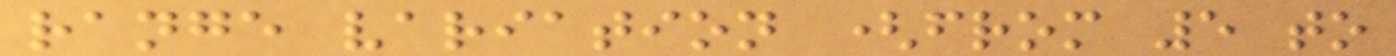range variation (from 5 to
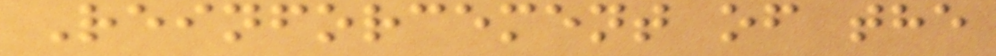Reinforcement of the
